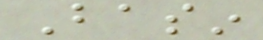Basin
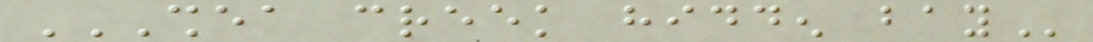SHEA CREEK HIDDEN BAY
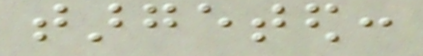targeted:
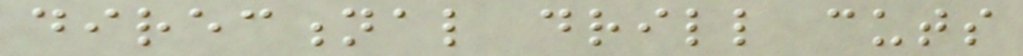directional drill cuts
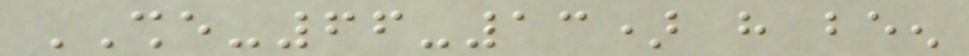SHE-66-13) have been
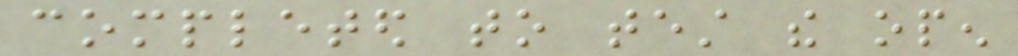completed to test the open
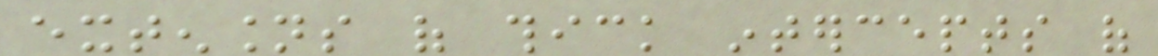extensions of thick intercepts of
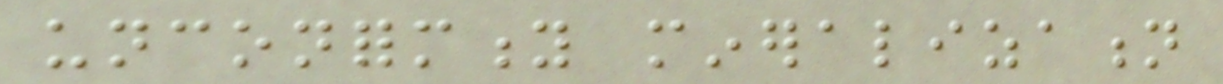unconformity mineralization
